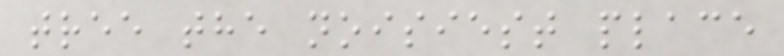tree the noisiest place
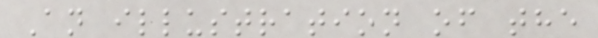An illustration of the
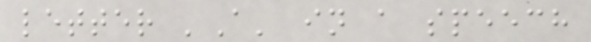letter 'A' in a speech
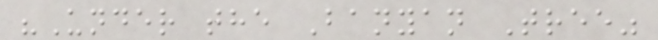"Under the Banyan Tree"
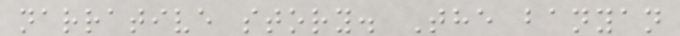narrative story. The banyan
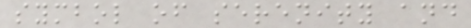symbol of serenity and
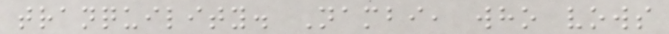tranquility. Nambi, who vows
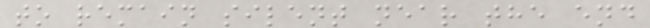to remain silent near the end
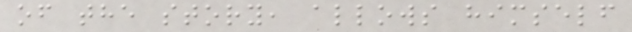of the story, allows himself
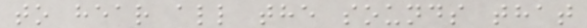to hear all the sounds that
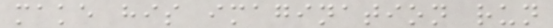make his imagination run
